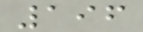196
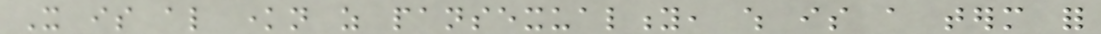It is also known as pansexuality, which is a term for
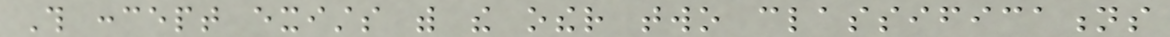This concept exists with the other two classifications
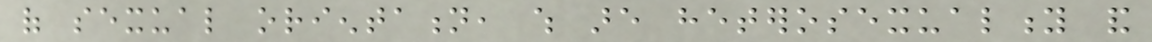of sexual orientation, which are heterosexuality and
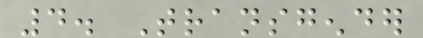4. Transgender
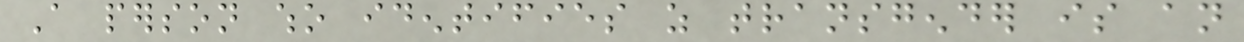A person who identifies as transgender is an
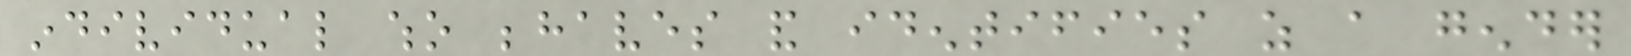individual who behaves and identifies as a gender
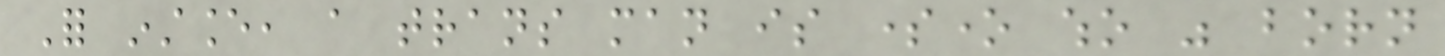For instance, a trans man is someone who was born
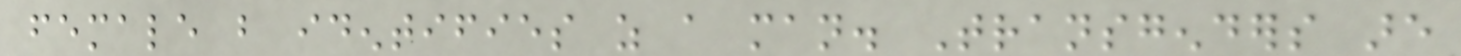female but identifies as a man. Transgenders are
